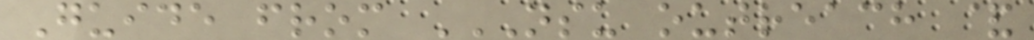Guide from NSU OUTREACH &
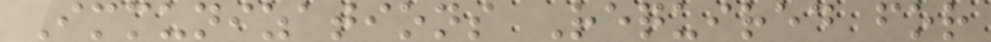Immunizations Required for
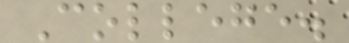College.
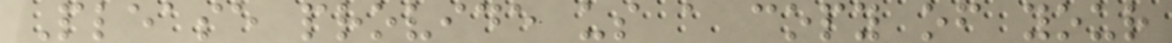Please provide us a copy of your
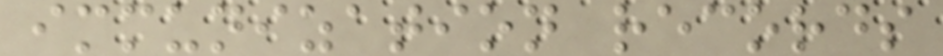immunization records
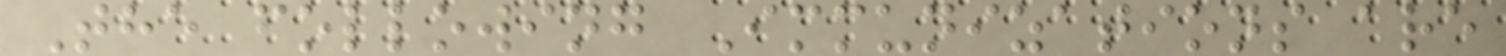The following Immunizations are
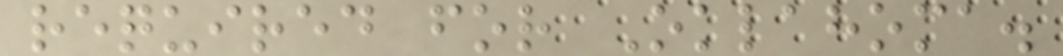required for Oklahoma.
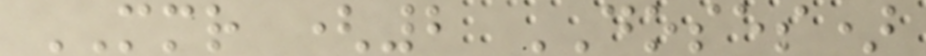MMR (2 DOSES)
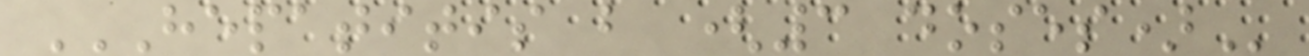HEPATITIS B (3 DOSES)
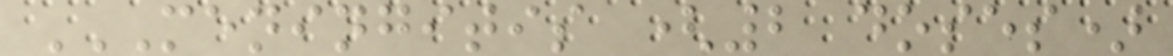MENINGITIS (2 DOSES)
